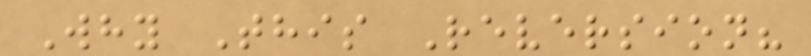Why This Reversion?
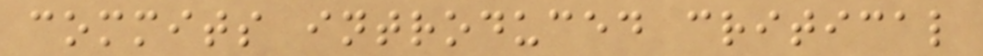commits introduced critical
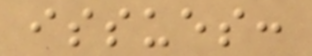issues:
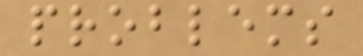problems
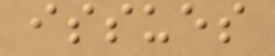issues
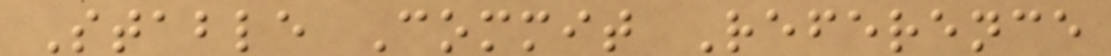Stable Commit Reference
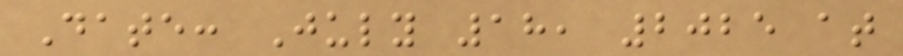Date: July 18, 2025 at
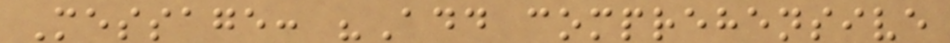Message: "Add comprehensive
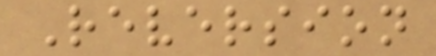Reversion
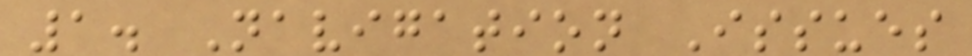1. Navigation Issues
